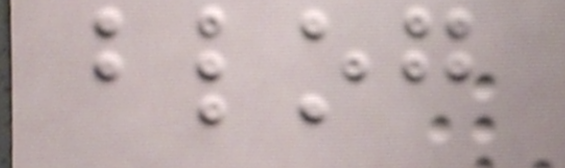blog
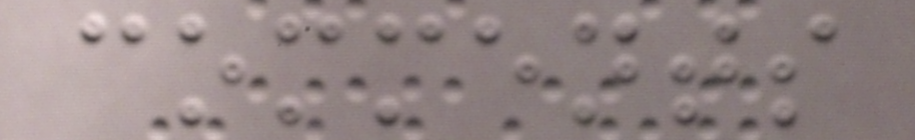comments
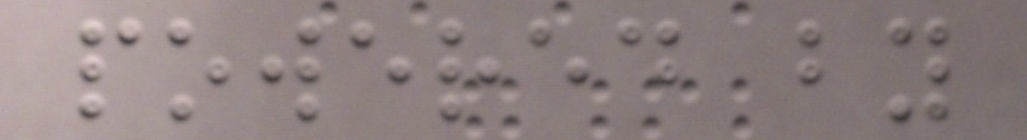powered by
